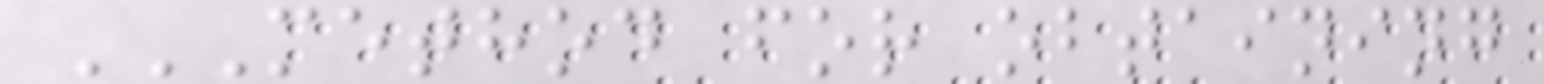METHOD FOR OBTAINING
